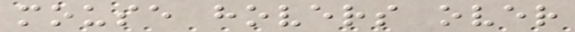mouse hovers over
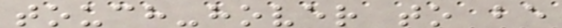touch-hover to be
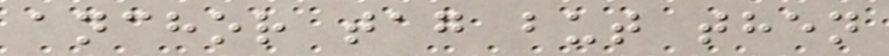anchor tag but then
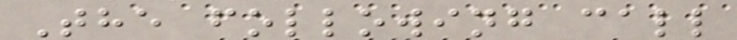The following call
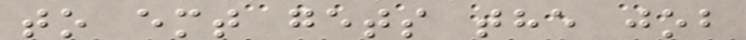to emt gets the job
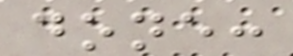done:
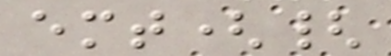emt({
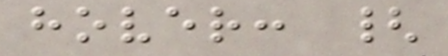hover: {
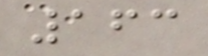163
